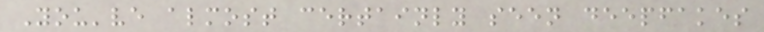You've almost certainly seen deepfakes
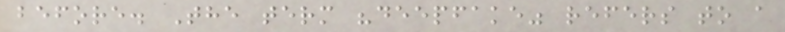before. The term "deepfake" refers to a
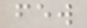few
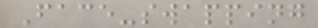Face-swapping
